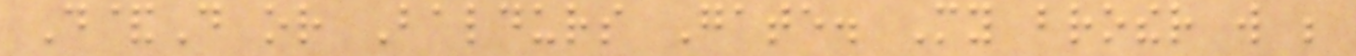D&D or Baldurs Gate. My brother will be
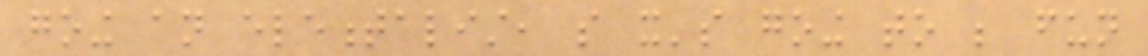going an elementalist, so it's going to be fun
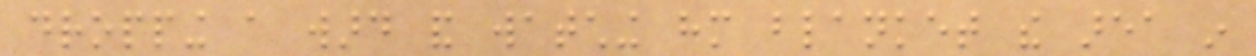dropping a ward and watching him blanket the area in
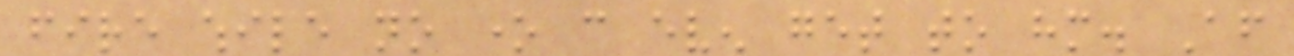fire while no one can even get to him. After
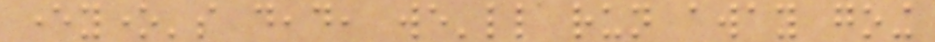everyone's dead, we'll run away going
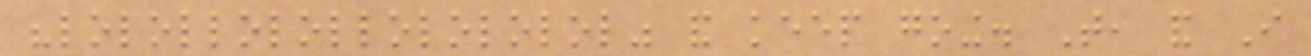"lolollolollolololol" and keep going. That, and I
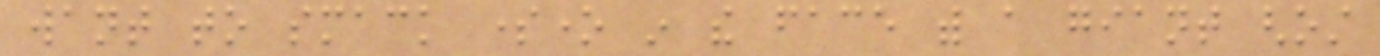want to smack someone in the face with a giant ghost
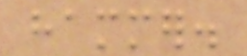hammer.
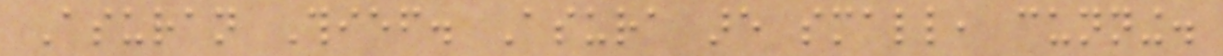Asuran Thief. Asura are small, cunning.
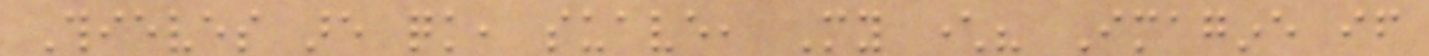Thieves are quick, suave, My character? Imagine if
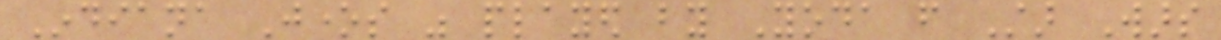Indiana Jones was played by Yoda from Star Wars
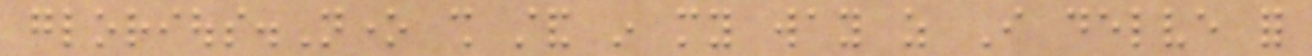glorious.None shall stand in my way as I delve for
